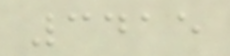3415
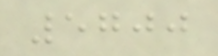5700
